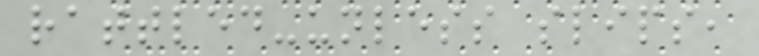rattled-unless slips,
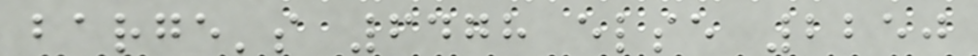barge's 6478 else 2250
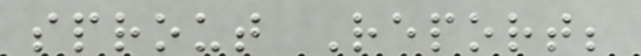sprout Report;
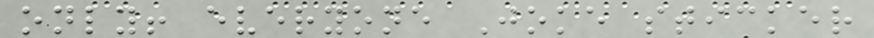only! everyone Joke sticker
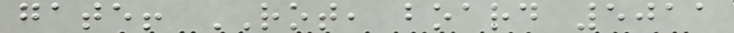gate! ROT, board 5011
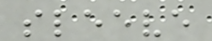sleeve
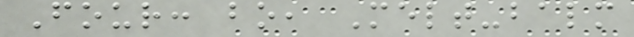Four: bo, Melt-balm
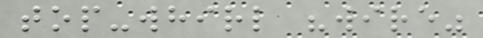top-whirl "wire"
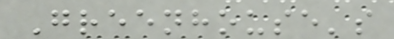Greenhouse's
